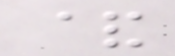&
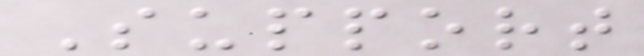Support
